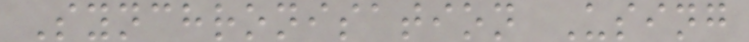Synchronisation Using
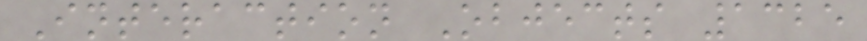Interaction Objects 1325
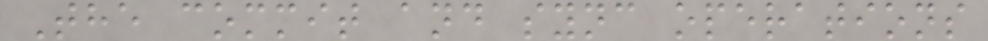The commit and sync operations
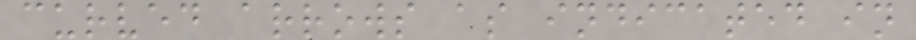curved arrows as indicated in
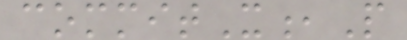commitX,P
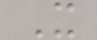X
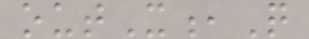outX,Q
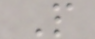P
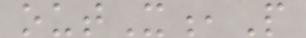outX,P
